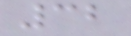32
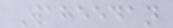Waheedan
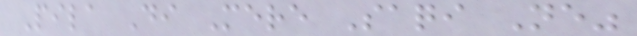Pila Di Mere Saqi Ne"
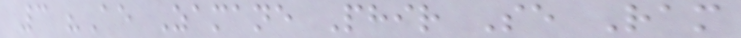3 "Ae Zamane Phir Se Ram
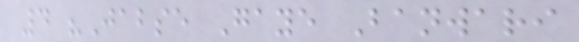4 "Jabse Gaye Banwari
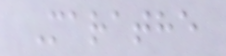Marathe
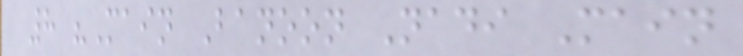8 "Main Banoon Nadi Main
